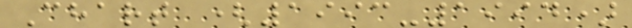Chart (1993-1994)
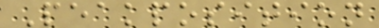Peakposition
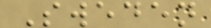Sweden
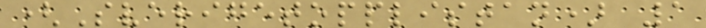(Sverigetopplistan) 1
